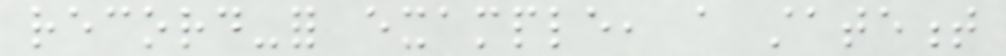record-for example, a statement
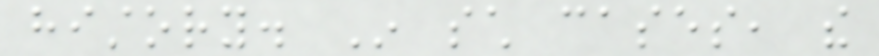history. In such cases, the
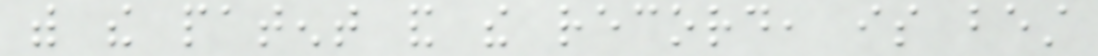with the patent and the record, is best
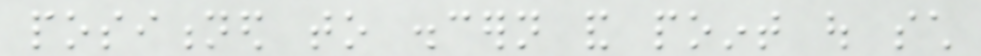positioned to discern and point out such
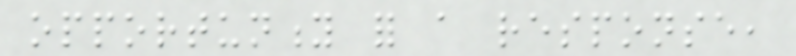opportunity for a response,
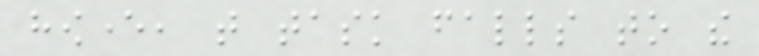however, that task falls to the
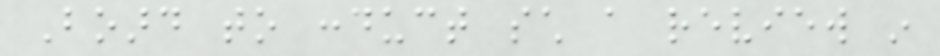Board to conduct such a review in
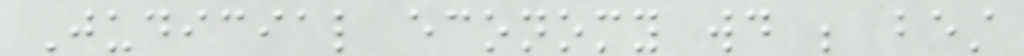Judicial economy would be best
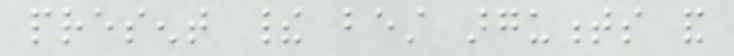present their best arguments and
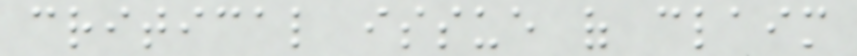critical issue of claim
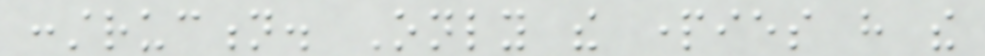construction. Only the parties have the
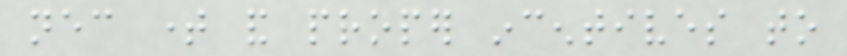necessary time and proper incentives to
